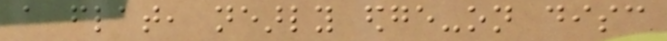a flat, nearly edge-on disc
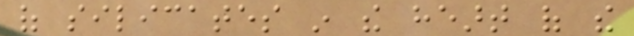of silicates in the heart of the
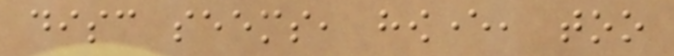disc seems, however, too
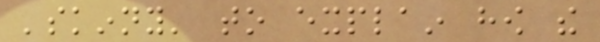'skinny' to explain how the
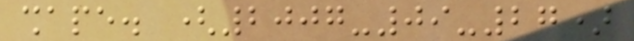shape. (2007-09-27)
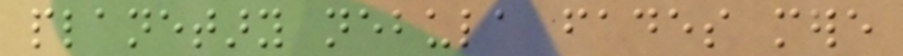planetary nebula fades mere
